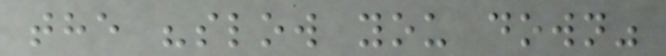the "slow you down"
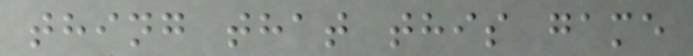thing that this game
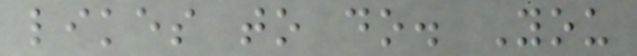likes to do. You
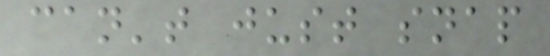can't just snap
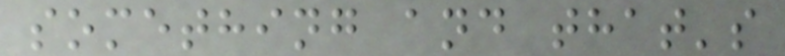something and that's
